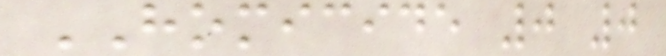HOMICIDE 0 0
